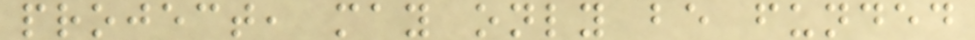project, may only be funded
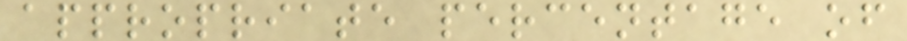appropriate percentage of
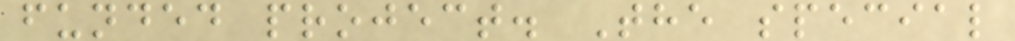funded project. The special
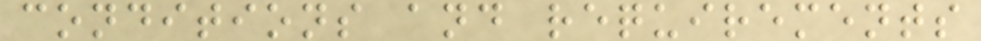conditions and requirements
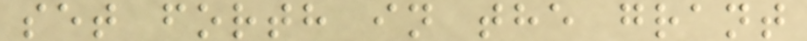set forth in the grant
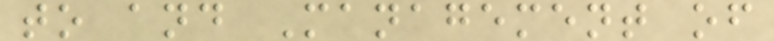to and Management of
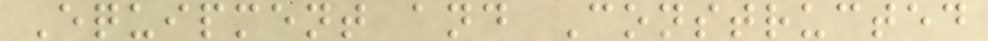Equipment and Constructed
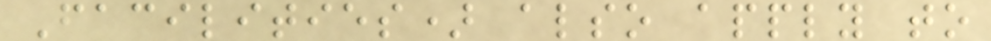Facilities) also apply to
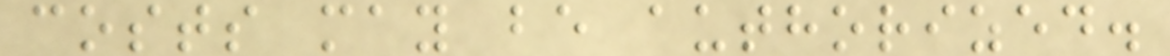costs may be authorized.
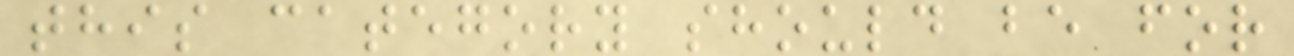this category should be for
